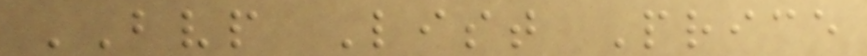BVP List Price
